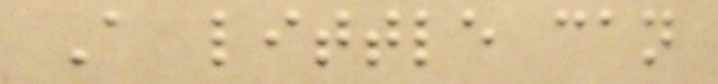A little can
